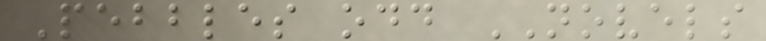Pebbles odd NOVELS
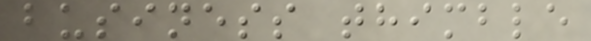business thimble
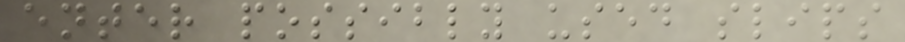enter possibly used slips
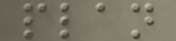plan
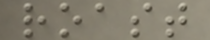roast
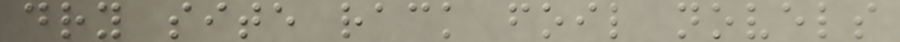dry site rack foil novels
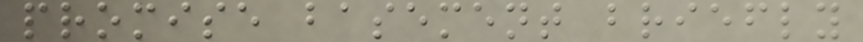promise basement briefly
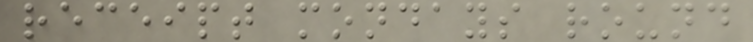receipt mondays round
